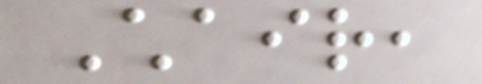Chair,
